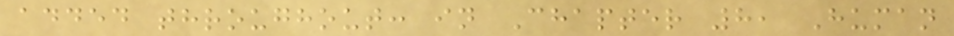added throughout: in Chapter 8, Human
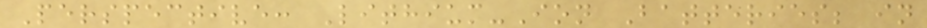Perspective: Lithium-Ion Batteries; in
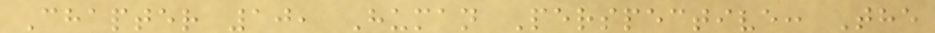Chapter 10, Human Perspective: The
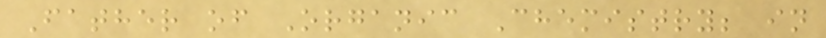Father of Organic Chemistry; in
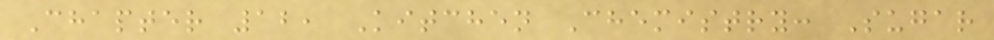Chapter 12, Kitchen Chemistry: Sugar
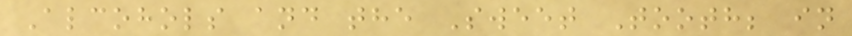Alcohols and the Sweet Tooth; in
